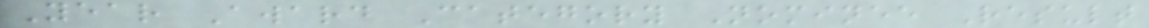Year Award Category Nominee Result
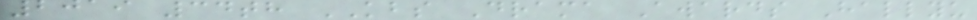2019 34th KBS Drama Awards Hallyu
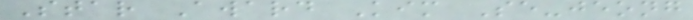Star Award Kim Se-jeong
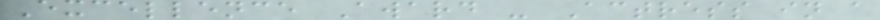Excellence Award - Actress in a
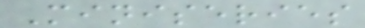Miniseries
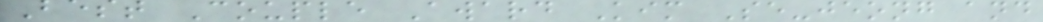Best Couple Award Kim Se-jeong and
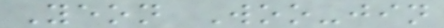Yeon Woo-jin
